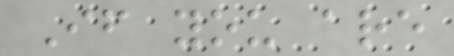If you are
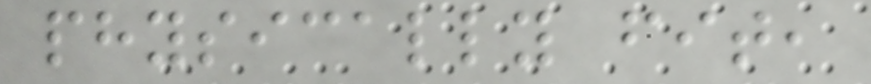physically fit,
